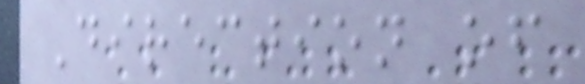Direction of
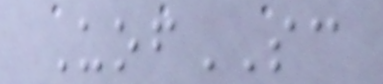UofSC
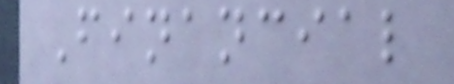Financial
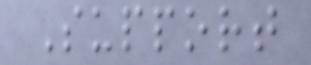Support
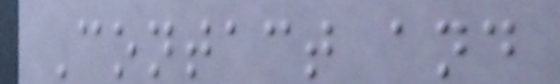Contact and
